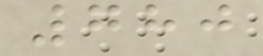780
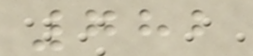782
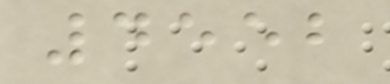4552
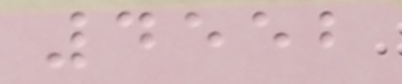4552
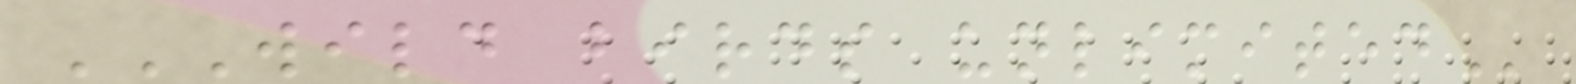WILD BIRDS UNLIMITED
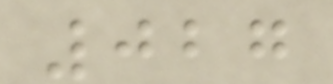027
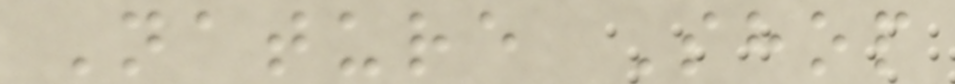Nature Shop
